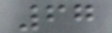67
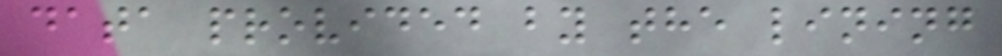data provided by the lining
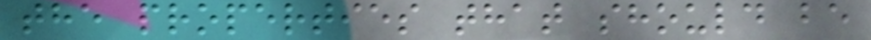the properties that should be
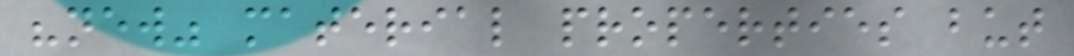"new" material properties but
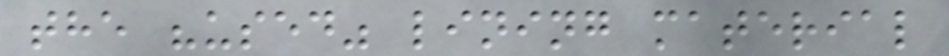the "used" lining material
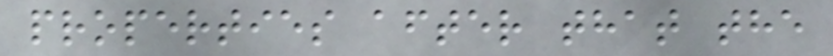properties after that the
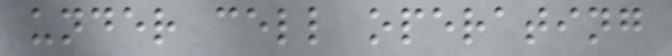under cell operating
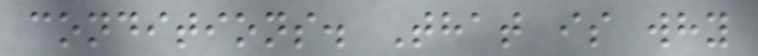conditions. That is why
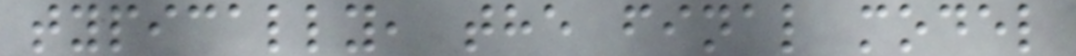typically, the final model
